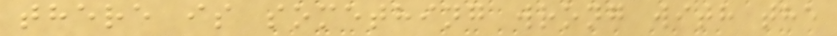there is something wrong with the
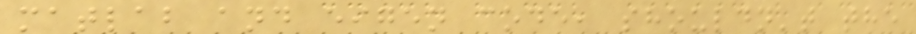matlab and eigen code, shouldn't the
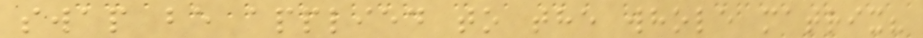swap be applied to the whole matrix?
